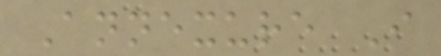Annexure I
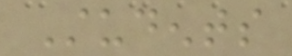Students
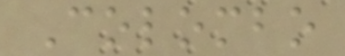Colombo
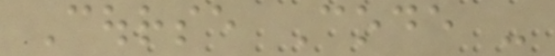Course Code -
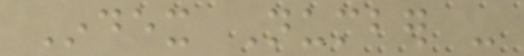Index Number -
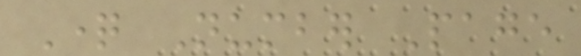Question Number Page
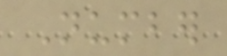Number
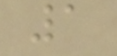1
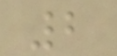2
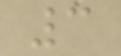3
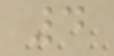4
